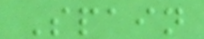Spain
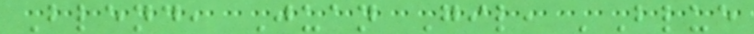Blend, Juan Gil, 'Blue
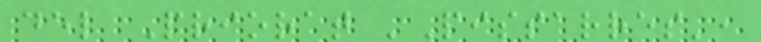del Priorat 'Pissarres',
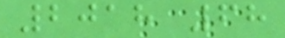2018 68
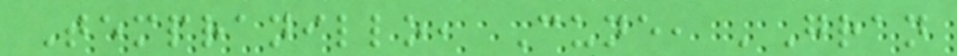Tempranillo, Cune, 'Gran
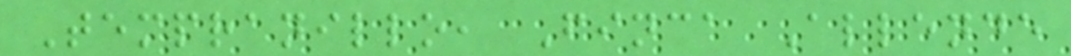Tempranillo, Finca Allende
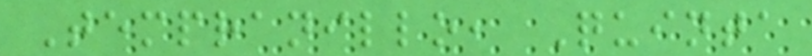Tempranillo, Quinta
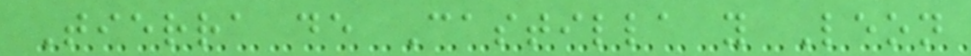Tierra de Castilla y Leon
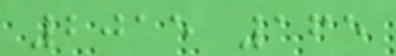2015 165
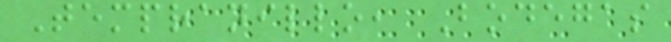Tempranillo, Bodegas
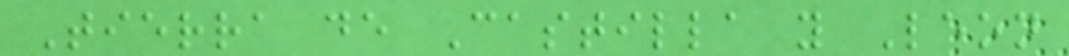Tierra de Castilla y Leon
